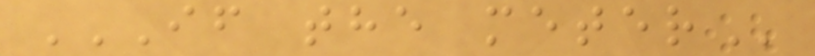IF THE METER
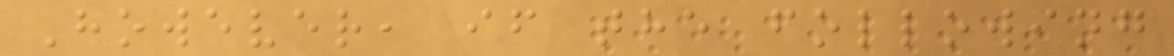However, if the following
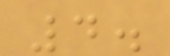4.
